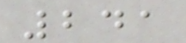241
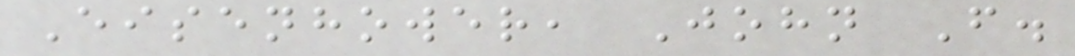Eisenhower, John F.
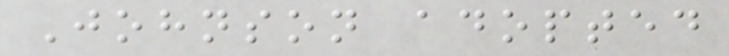Johnson adopted
